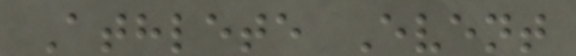Athlete Event
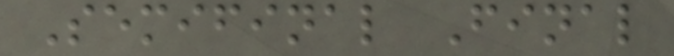Semifinal Final
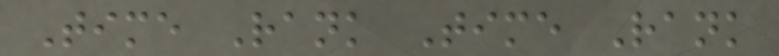Time Rank Time Rank
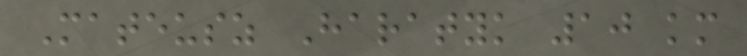Mateusz Haratyk 10 km
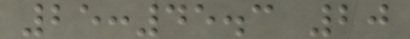25:45.3 20
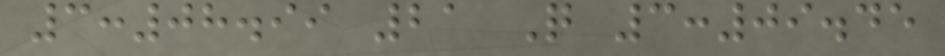3:08.99 21 Q 3:09.45
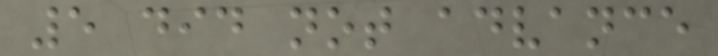5 did not advance
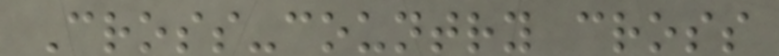Cross-country cross
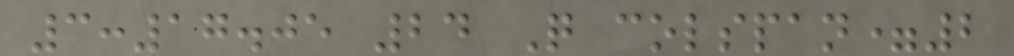3:17.05 24 Q colspan=2
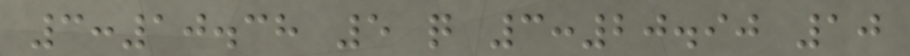3:10.38 5 q 3:20.90 10
